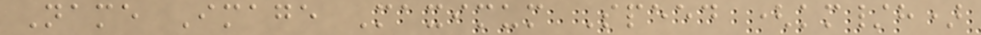Name Image Maximum Speed (km/h)
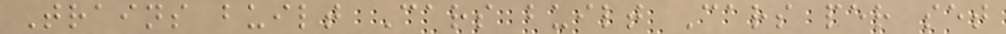Trains built Cars built Cars per set
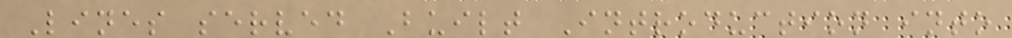Lines served Built Introduction into
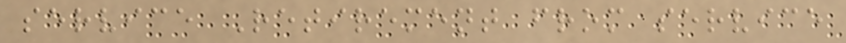service Retirement from service
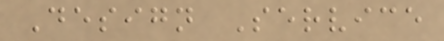Design Service
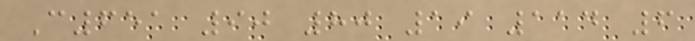C651 90 80 19 114 6
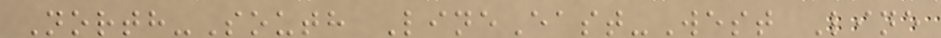North-South LineEast-West Line
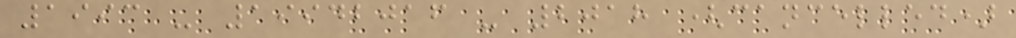1993 - 19942016 - 2018 (cancelled)
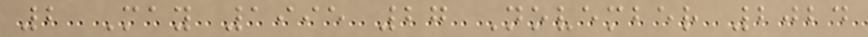2 May 1995 27 November 2024
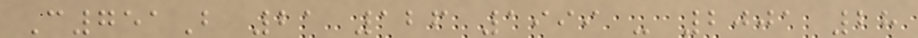C751B 21 126 1999 - 2001 28
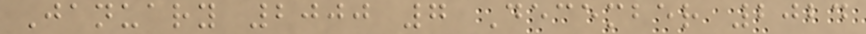January 2000 7 December 2024
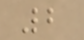2
